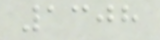1308
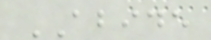ABIDE
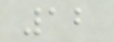12
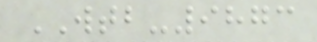WTB-9873
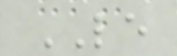LE
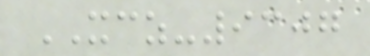XCZ-9307
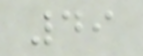49
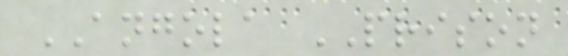ANGOLA PRISON
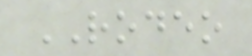RODEO
